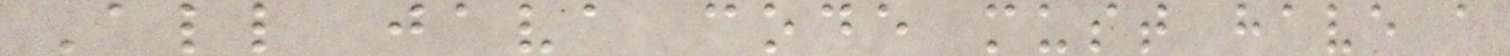All java code must have a
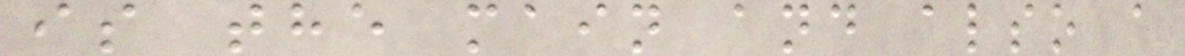is the main and also a
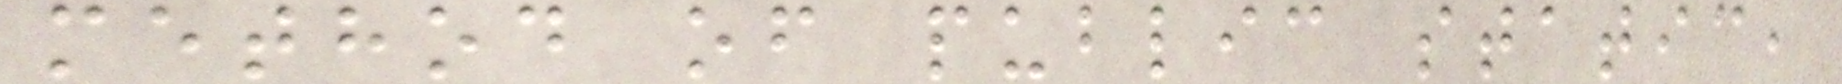method of public static,
